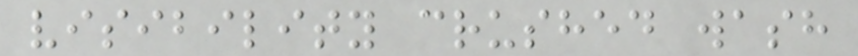visibility crushed wash
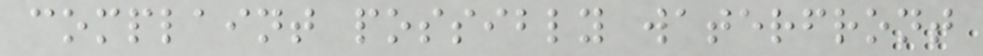complaint possibly waterfront
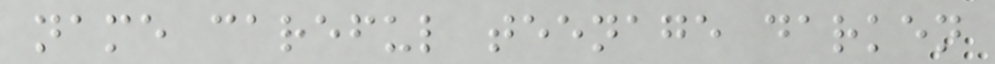name careful teenage darken
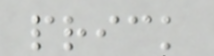prick
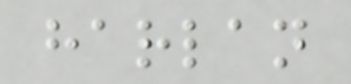harlan
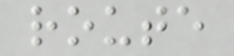route
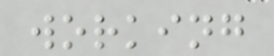working
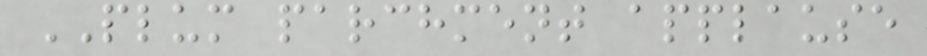PLUM parchment applause
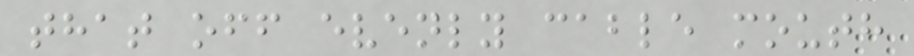that off evenly cable mouth
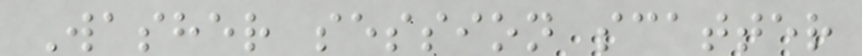Washer session scatter
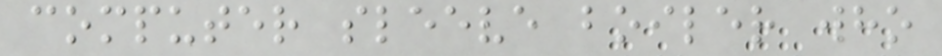computer sleeve boiler who
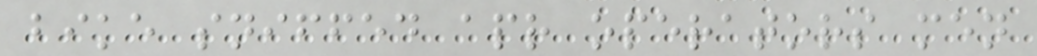bike sniffed apr operators men
